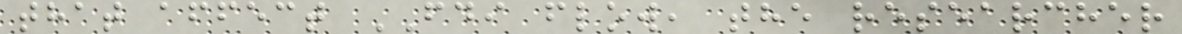that affect FDI flow, the researcher
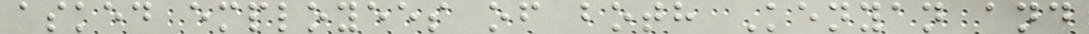asked employees of both Kenyan and
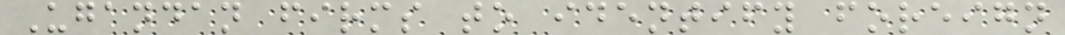Ugandan firms to identify foreign
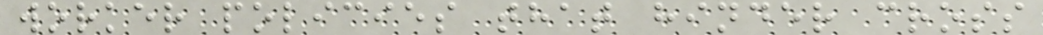worker policies that hinder cross
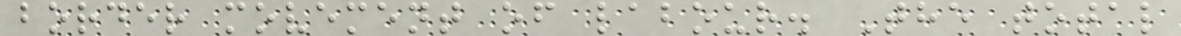border movement of labour. The total
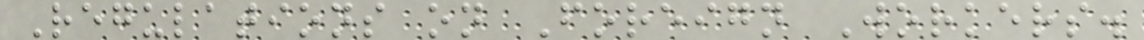Regulations on Foreign Workers.
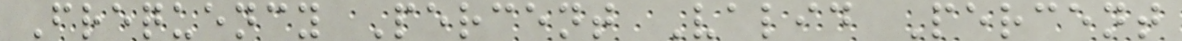Frequency Percent Valid Percent
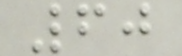60
